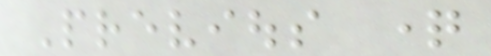Previous question
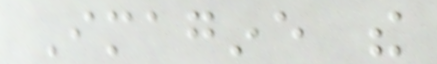Imagine the
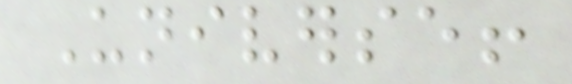Universe!
